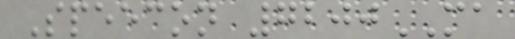Speecon 7200MA
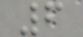6
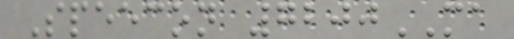Speecon 7200MA
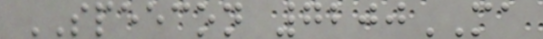SPEECON 7200MA
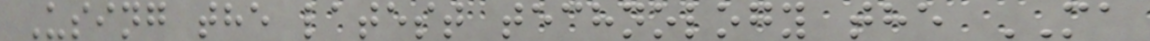Using the latest technology the MA
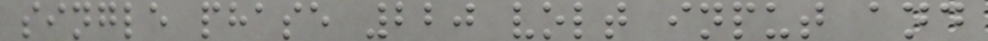single phase 220 volt input and
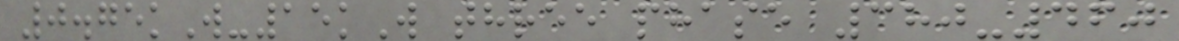0.75kW-15kW three phase 380-460
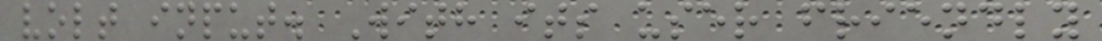volt input. With its user friendly
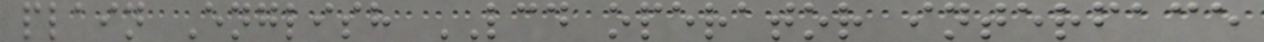plain English LCD operator interface
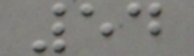54
